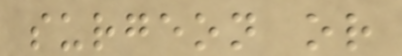surgeon or
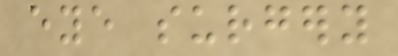eye surgery
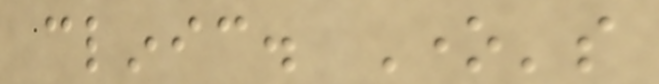clinic. One's
